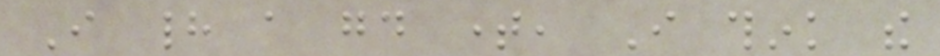I had a good time, I think the
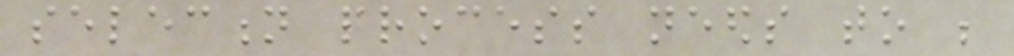selection process needs to be
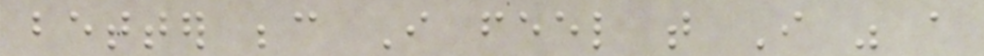better because I feel that I was a
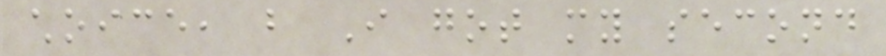choice, but I got my second
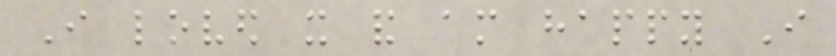I loved it and am happy I
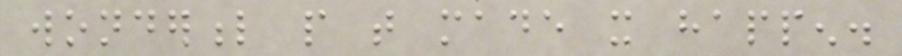wonderful people that made it happen.
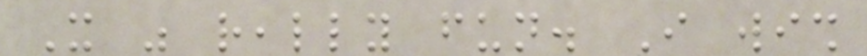It was really fun. I wish
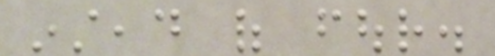instead of four.
